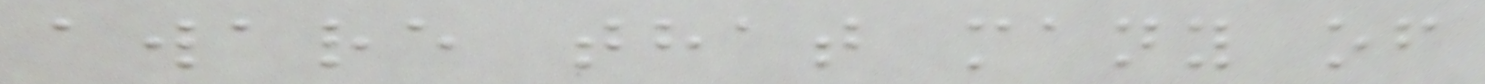aware that many of
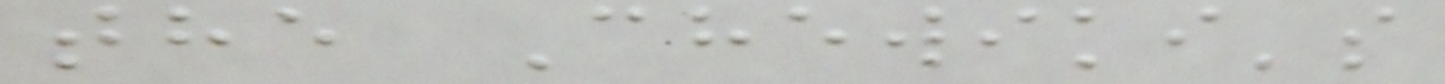the Chewiki's
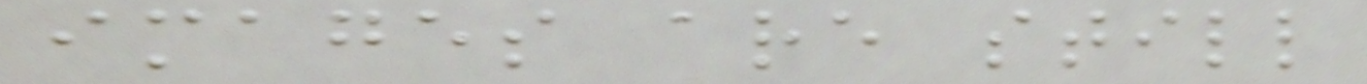images are still
